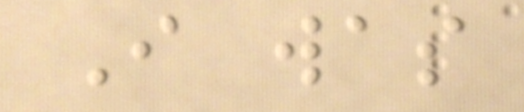I was
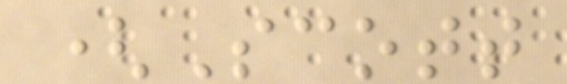(Scott
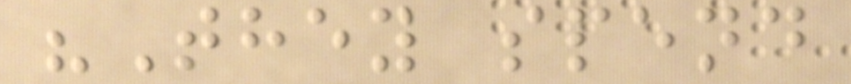"They spend
